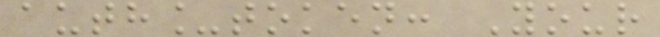auth_token: Your
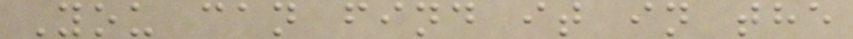You can find it in the
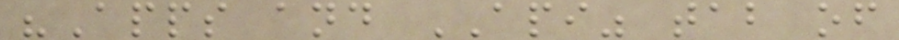"Apps and API" tab of
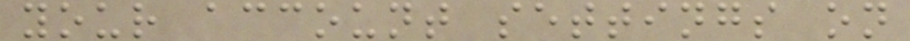your account settings on
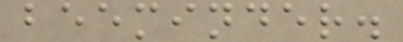beeminder.
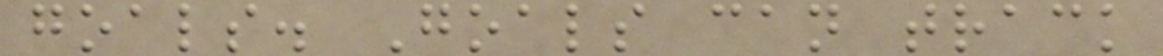goals. Goals can track
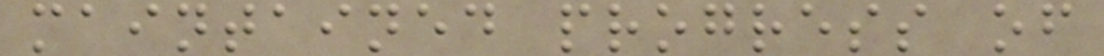maintained progress of
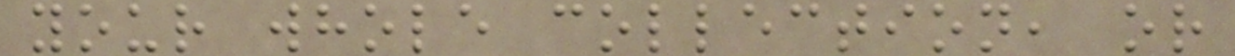your whole collection, or
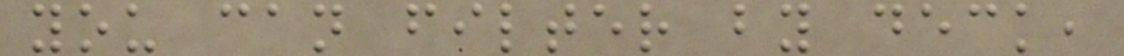you can filter by deck,
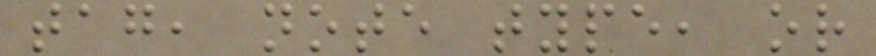tag, note type, or
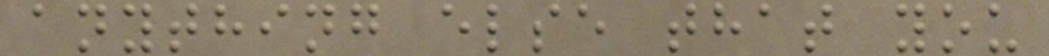anything else that you
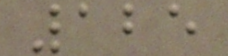125
